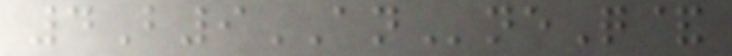4B9ANneQ&
